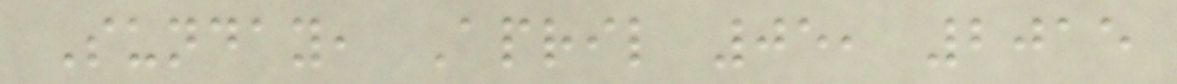Sunday, April 05, 2015
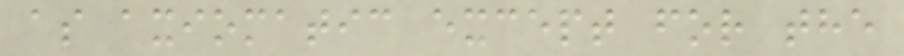as axiomatic except for the
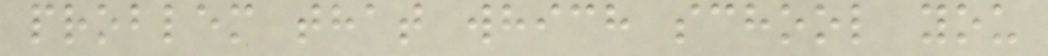problem that which school you
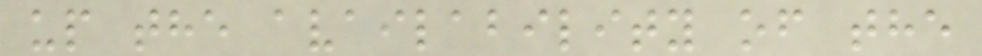up the availability of the
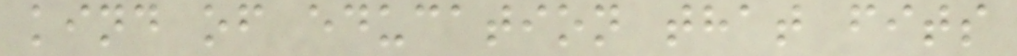kind of education that fits
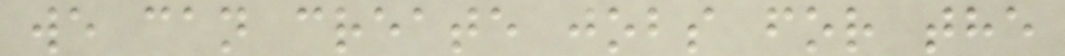we can create jobs for the
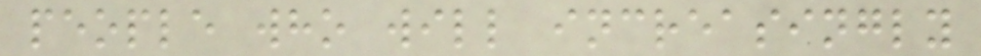people who will increasingly
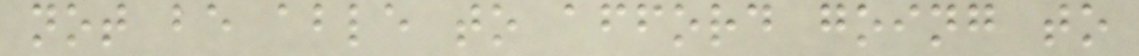not be able to afford going to
